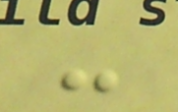-
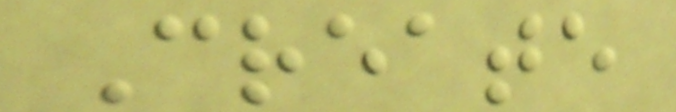Create
